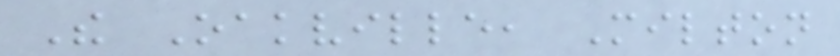The Oakville, Milton
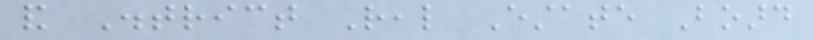and District Real Estate Board
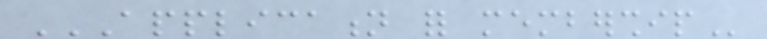APPLICATION FOR MEMBERSHIP
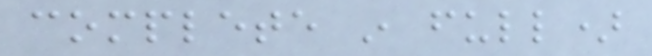complete in full)
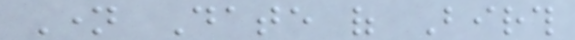Name Date of Birth
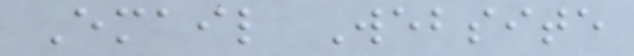Email Website
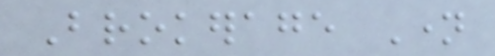Brokerage Name
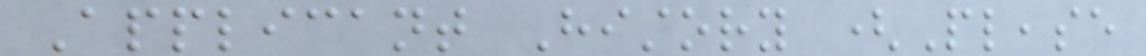Applicant History (Please
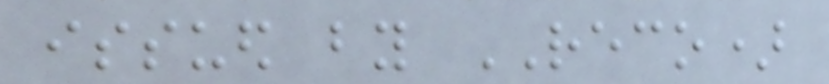issued by RECO)
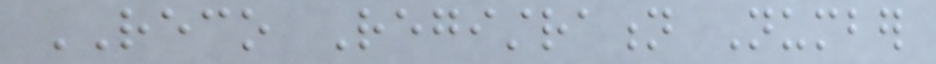RECO Registration Number
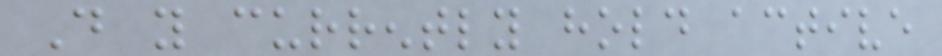Do you currently hold active
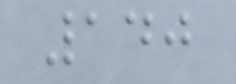140
